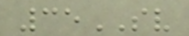35SV
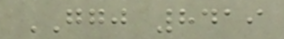GGJ 8419
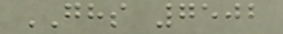GHS 7502
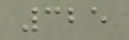325
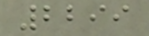2299
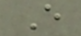E
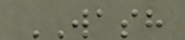WASH
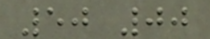50 00
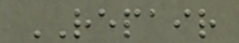REPAIR
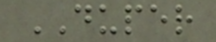DUPER
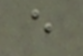e
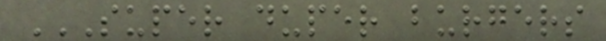SUPER DUPER BURGERS
